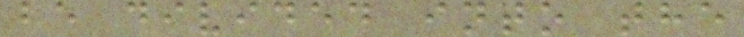be divided into the
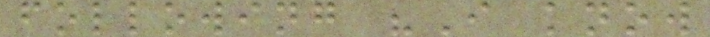following "I know
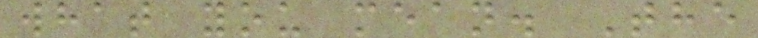what you mean. The
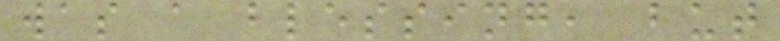was a blessing, but
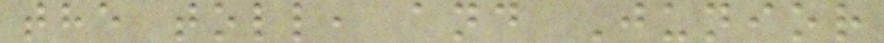the toll, and Junior
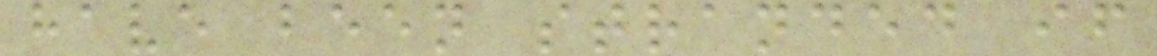have been stranded if
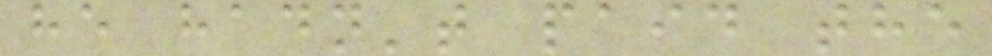he hadn't paid the
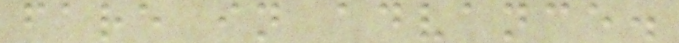fare in advance.
